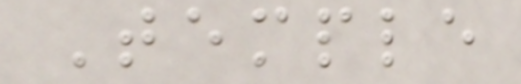Temple
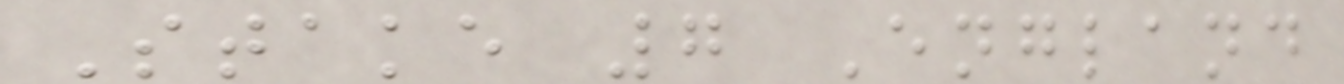Stake 7 England
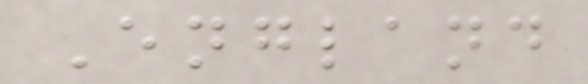England
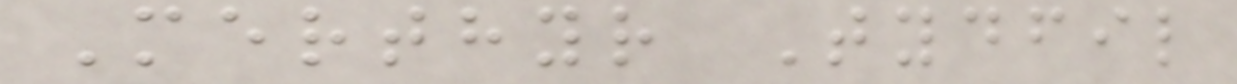Merthyr Tydfil
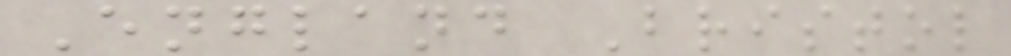England Bristol
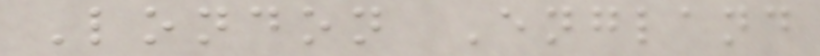London England
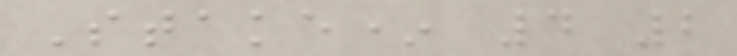Stake* 4 2
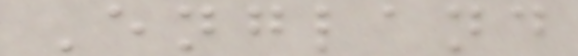England
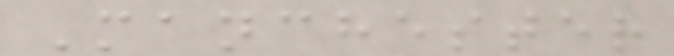Manchester
